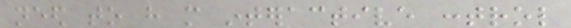need to have more interactive control
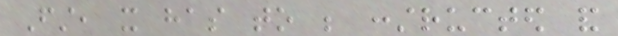First, it has to be constructed and
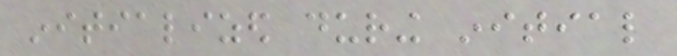initialized during initial
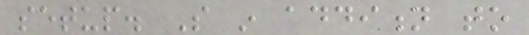setup. So in addition to
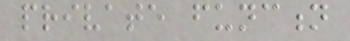private function
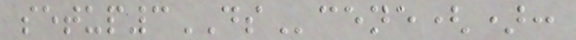setup3DScene():
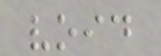void
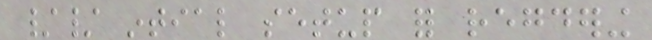// intial setup for regdering
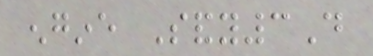engine Sandy3D
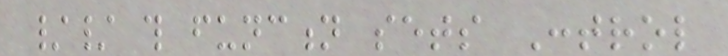// this function sets Control
